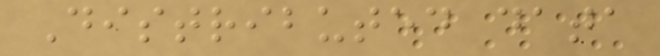Distributed data
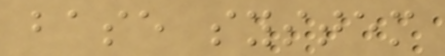base system
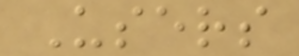Users
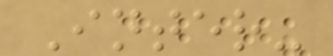Inter-
